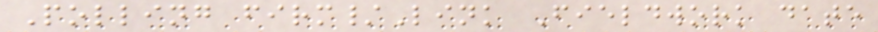Polling firm/Link Fieldwork date
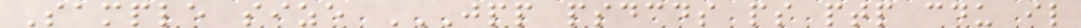Sample size JPP PSDCDS PS PTP CDU IL
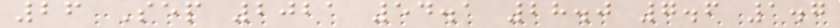26 Sep 2021 54.1 28.0 7.6 1.7
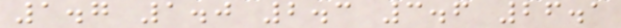1.7 1.0 2.3 3.6 26.1
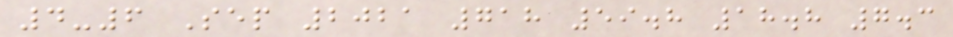4-6 Sep 2021 718 59.8 18.8 7.3
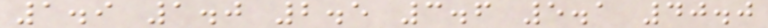1.9 1.0 2.5 3.6 5.1 40.0
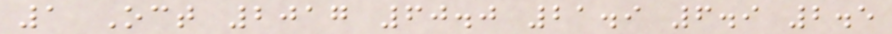1 Oct 2017 60.0 21.9 6.9 2.5
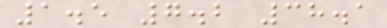1.5 7.2 38.1
